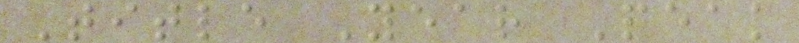Title Year Peak
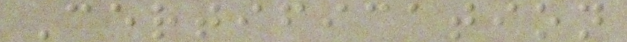Certification
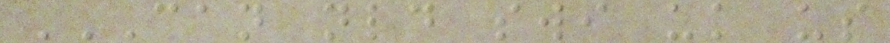CAN NLD SWI UK US
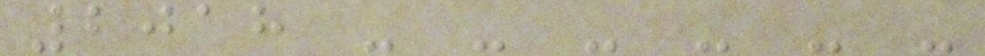2018 - - - - - -
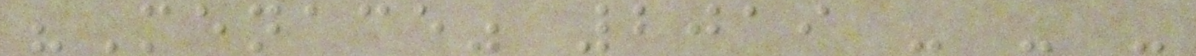"Menace" 2019 - - -
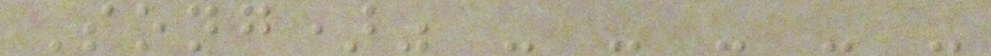Song)" - - - - -
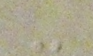-
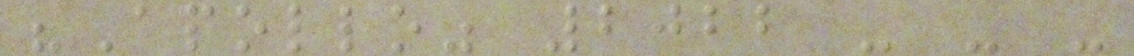"Apollo" 2022 - - -
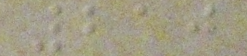210
